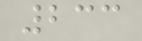233
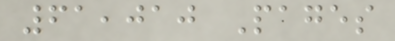61,010 Pages
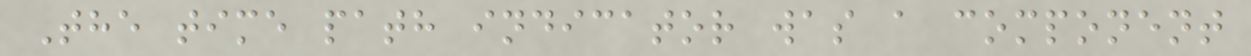The time path indicator was a component
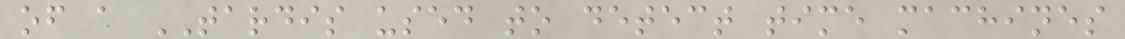of a TARDIS used to detect time machines
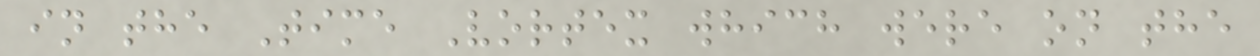in the Time Vortex which were on the
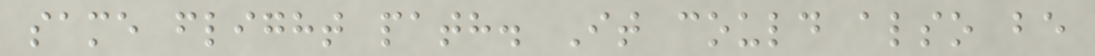same flight path. It could also be
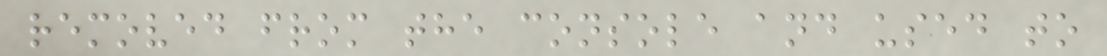removed from the console and used to
